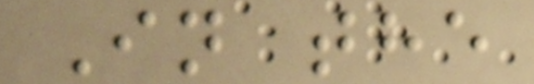In the
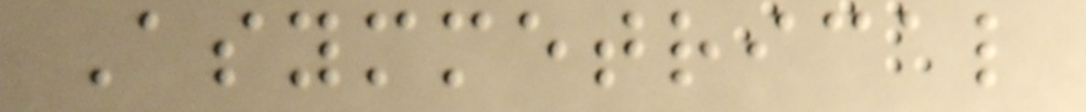Asymmetrical
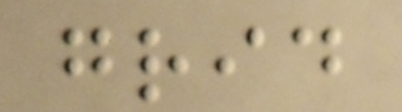grid
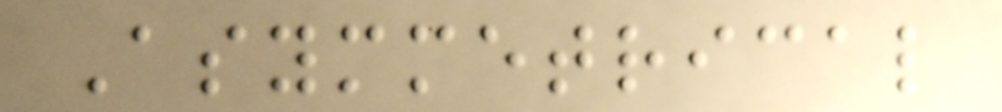Asymmetrical
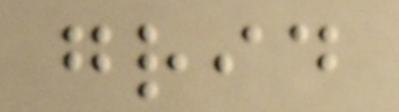grid
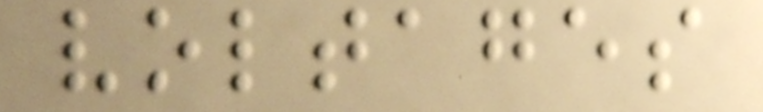voltages
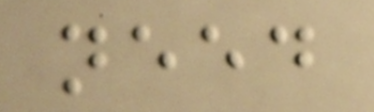need
